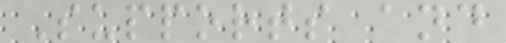Supports and
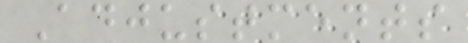Adjustments
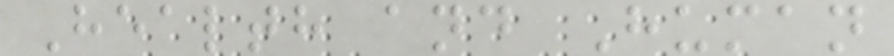Health and Human
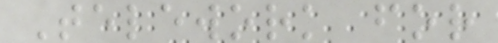Telework for
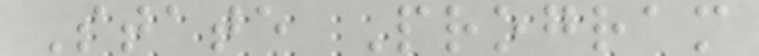State Program
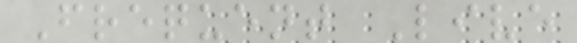Frequent Live
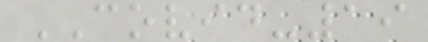COVID-19
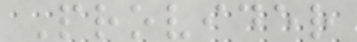Provider
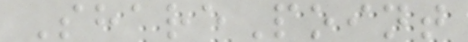SharePoint
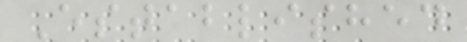Established
